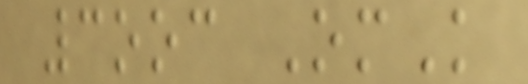3ooc OmK
